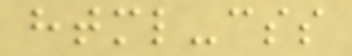html-css
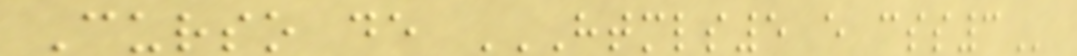Curso de HTMLS5 E CSS3
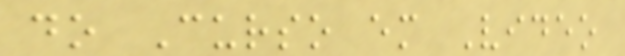do Curso em Video
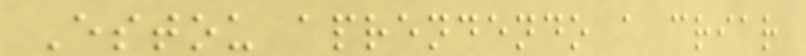Estou aprendendo a criar
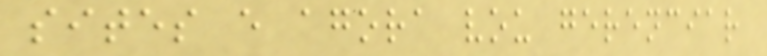sites e agora vou gerenciar
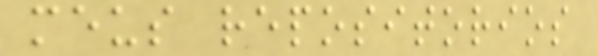meus repositorios
